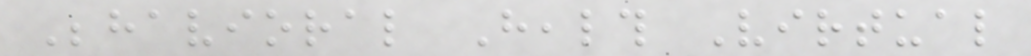Behavioral Health Virtual
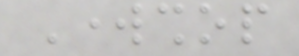Workshop
